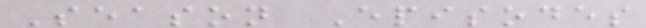Season Episodes
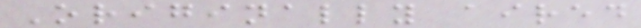Originally aired
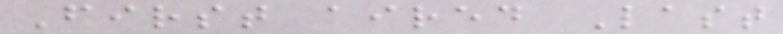First aired Last
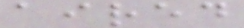aired
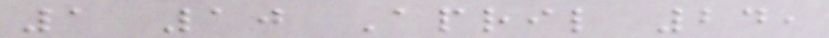1 10 April 24,
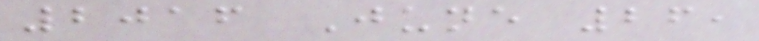2016 June 26,
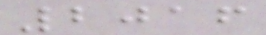2016
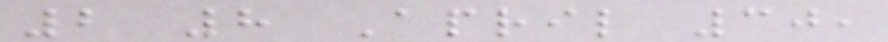2 8 April 30,
